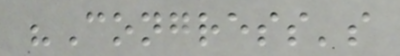"Congress's
